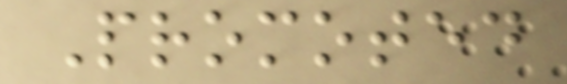Promoted
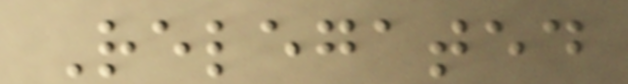Relegated
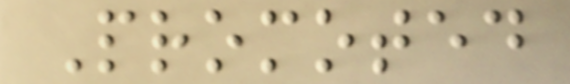Promoted
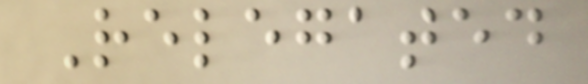Relegated
